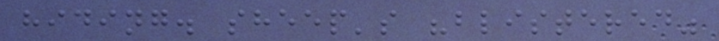hiding. sheep's "blistered"
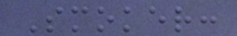Smoker:
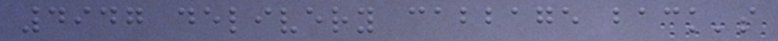4947 delivery cabbage back's
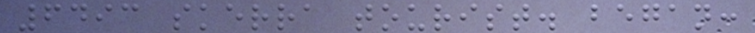6493 skerra tourist. began:
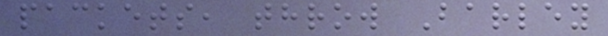packets, throw Barley
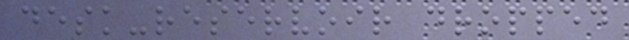desk-reservoir dropped
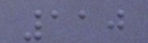110
